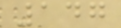147
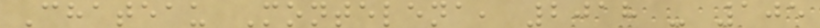Chateau Montelena, 2018 - 105
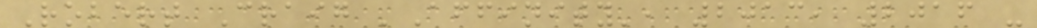Robert Craig 'Affinity', 2013, 2016 -
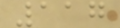117
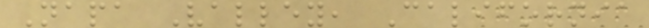Napa Valley, California
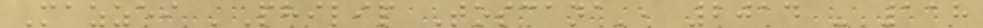Mazzei 'Philip Toscana', 2014 - 118
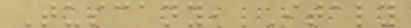Tuscany, Italy
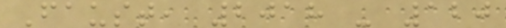Faust, 2018 - 120
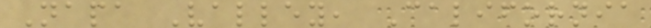Napa Valley, California
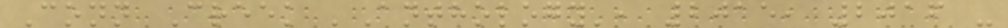Conn Creek 'Anthology', 2015, 2016 -
